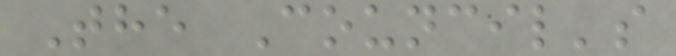The Council's
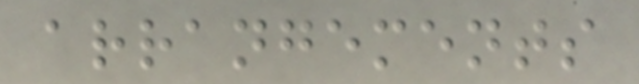arrangements
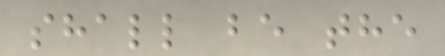shall be the
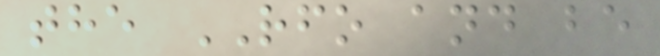the RFO and be
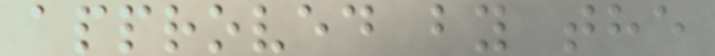approved by the
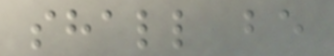shall be
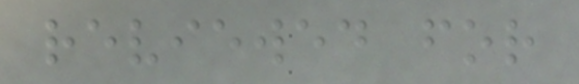reviewed for
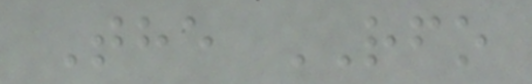The RFO
